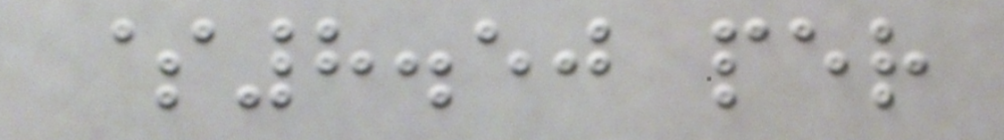$8.50 per
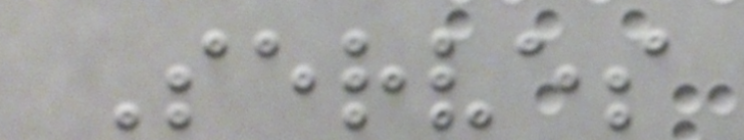Serves
